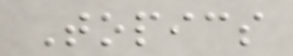Topics
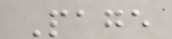Page
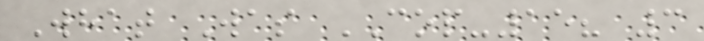What Was COP-15? 3
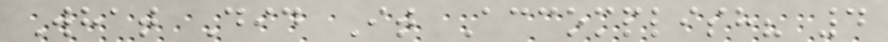What Did It Accomplish? 4
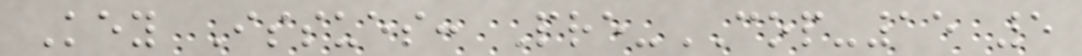Key Issues: Pre-COP-15 5
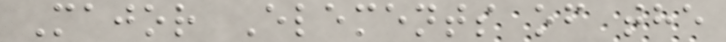Major Elements of the
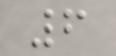6
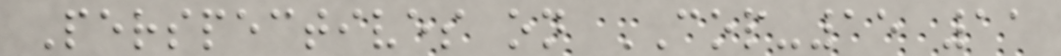Perspectives on COP-15 11
